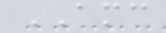AMC
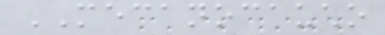MECANOCAUCHO
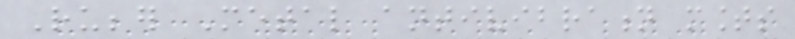Rubber Metal antivibration mounts
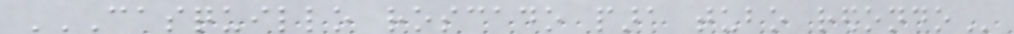CASQUILLO ROSCADO PARA TUBO REDONDO
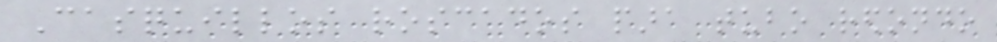Casquillos roscados para tubo redondo
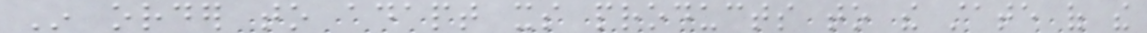In order to adapt its products to the state of the
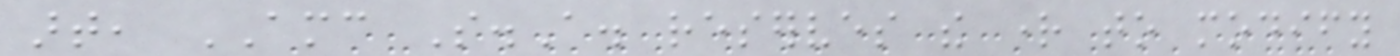art, AMC S.A. reserves the right to modify
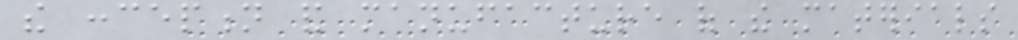the conception and manufacture of the materials
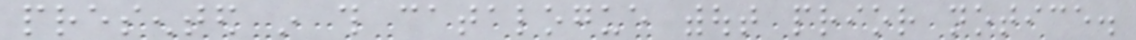presented in this catalogue without prior notice.
